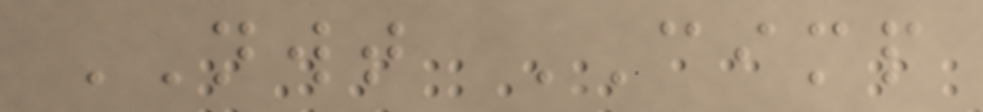NWT CIMP
